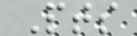Pts
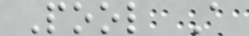Pool A
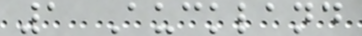1 Auckland
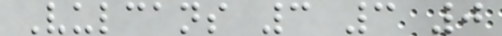Vulcans 3 3 0
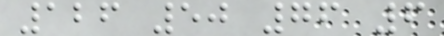126 50 76 6
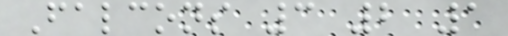Falcons 3 2 1
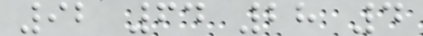92 64 28 4
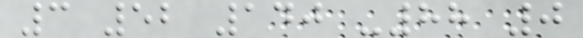3 52 140 -88 0
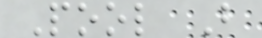Pool B
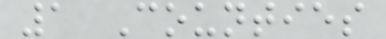1 Counties
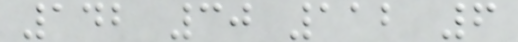142 30 112 6
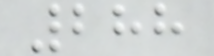288
